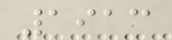1913
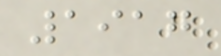1917
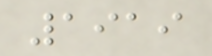1919
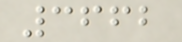3662
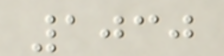1030
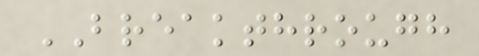BREAKTHROUGH
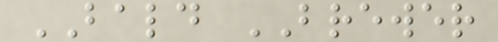BALD BREWER
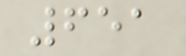651
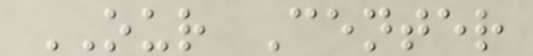OUR Center
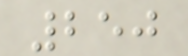250
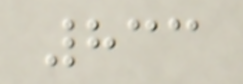833
